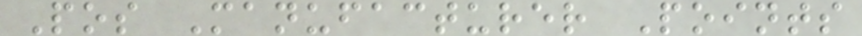Pos Manufacturer Points
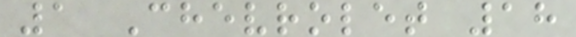1 Chevrolet 18
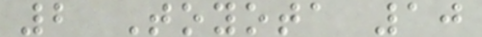2 Toyota 10
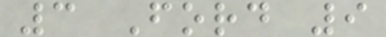3 Ford 9
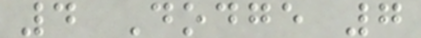4 Dodge 7
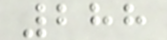288
